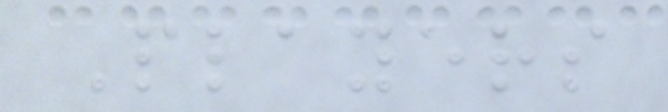Players
